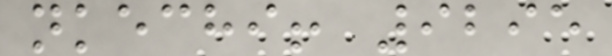nkechi! 9295
